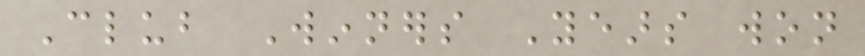Club Winners Years won
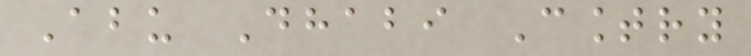Abu Dhabi Country
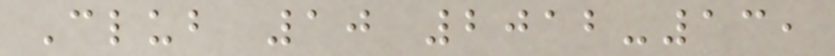Club 10 2012-13,
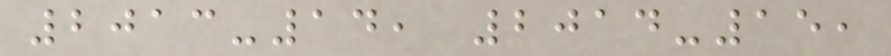2013-14, 2014-15,
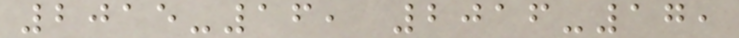2015-16, 2016-17,
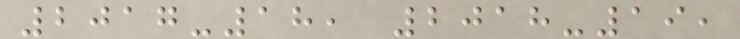2017-18, 2018-19,
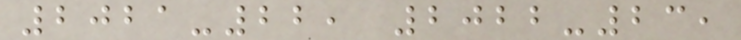2021-22, 2022-23,
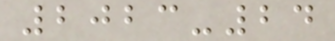2023-24
